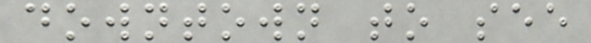downtown to see
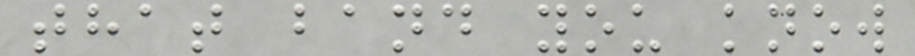that band you know
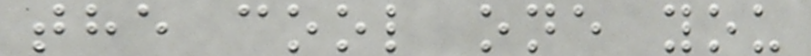the cool one you
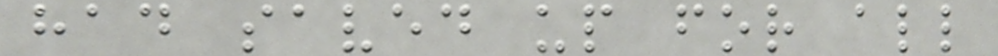had saved up for all
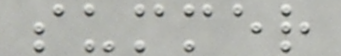summer
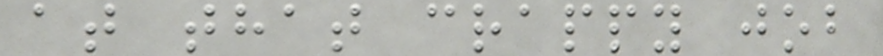at that crappy job
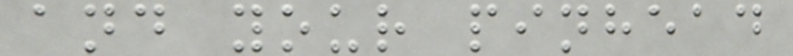and your pinhead
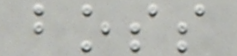boss
